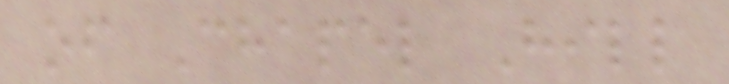of Chapel Hill
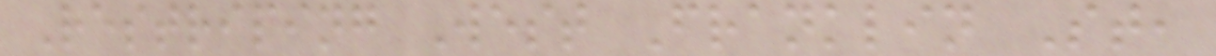Restriping West Franklin St,
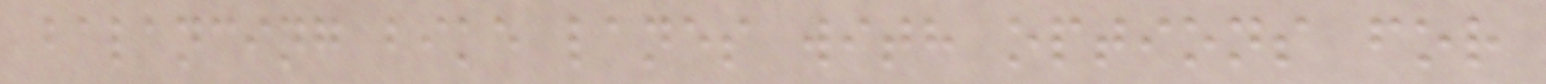balancing bike lanes with options for
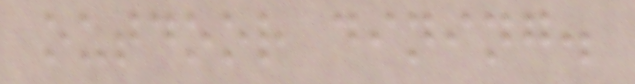outdoor dining.
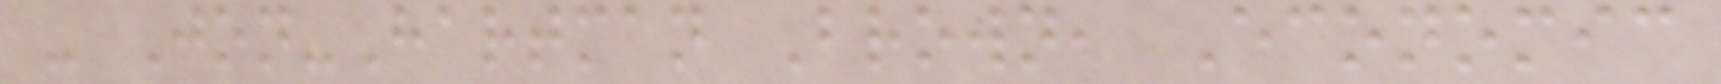- Jon-Hartman Brown, Economic
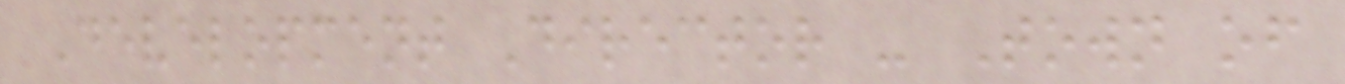Development Director - Town of
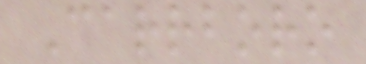Carrboro
